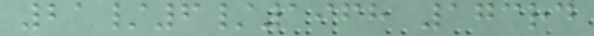21/6/1968 173rd
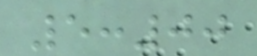5:00
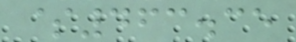$463.35
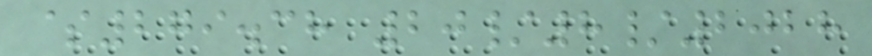$279.38 20/8/2028
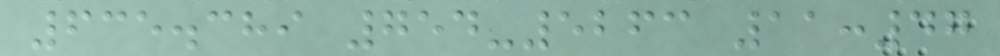635.389 754-5263 11:47
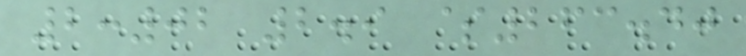2:02 2.9 $263.40
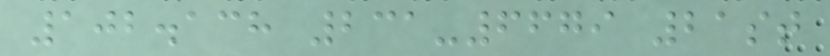102.138 231-6679 21st
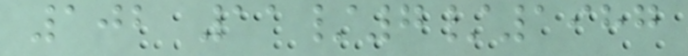102 11/7/1987
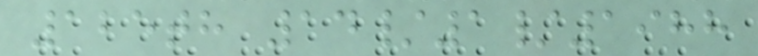125th 14/1/1988
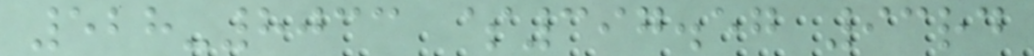528-8033 $397.57 93rd
